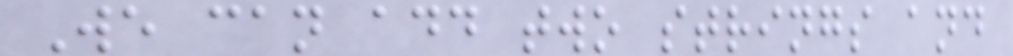We can add two strings and
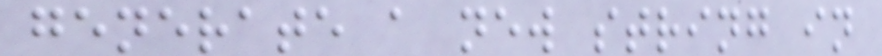generate a new string in
